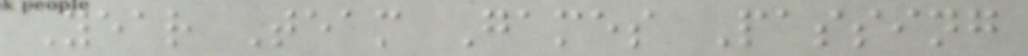Year Team Games Passing
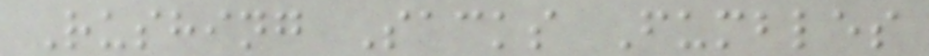Rushing Sacks Fumbles
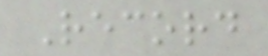Record
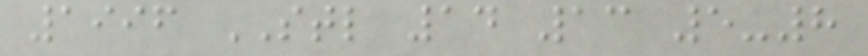1996 STL 14 13 5-8
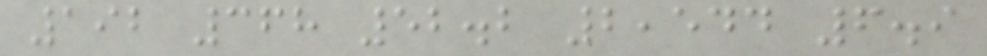192 368 52.2 2,544 6.9
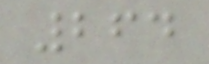264
